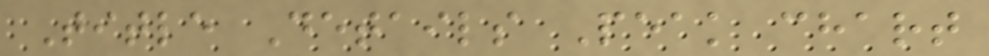Title Details Peak chart
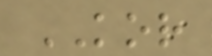KOR
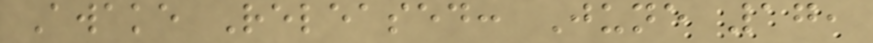Awake Released: June 17,
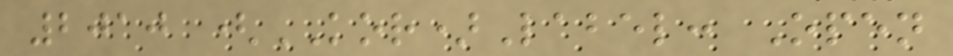2010 (KOR)Label: Open
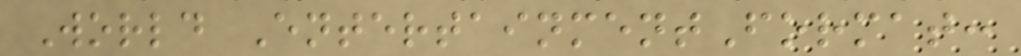World EntertainmentFormat:
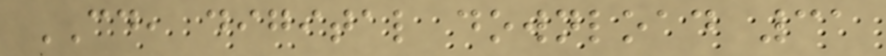CD, digital download 31
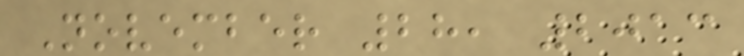November 28, 2013
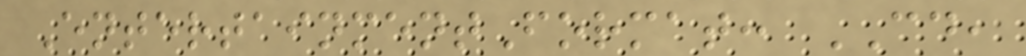EntertainmentFormat: CD,
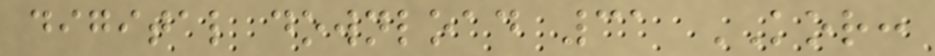digital download 31 KOR:
